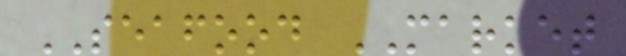SEAFOOD MARKET
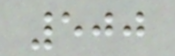500
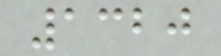1320
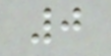0
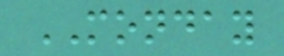MONDAY
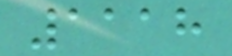1118
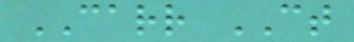CARR CT
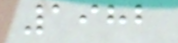1982
